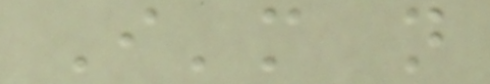I'm not
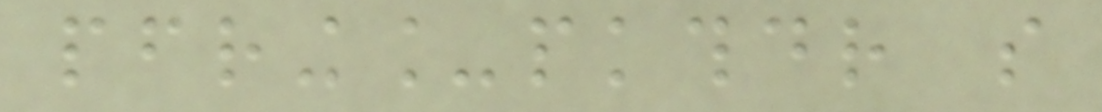pfring_pkthdr so
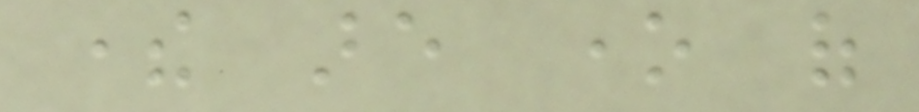there are one of
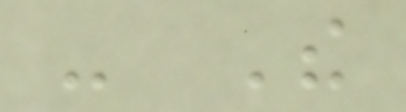- The
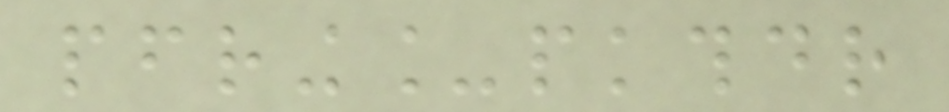pfring_pkthdr
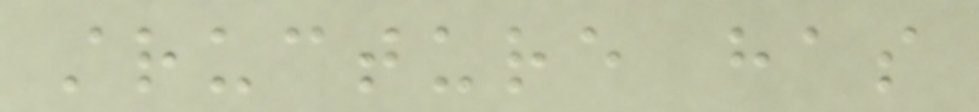structure has
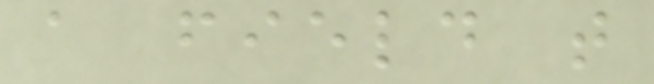a field that
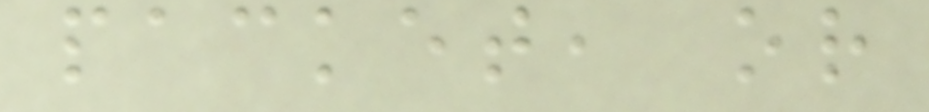packet, or
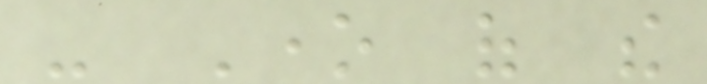- One of the
